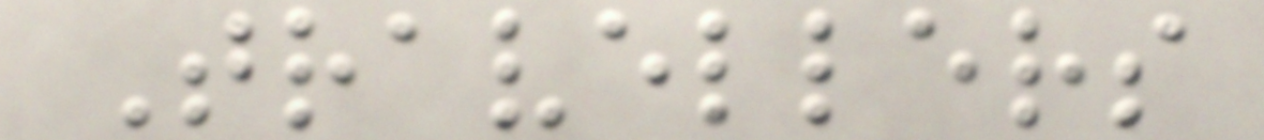Travellers
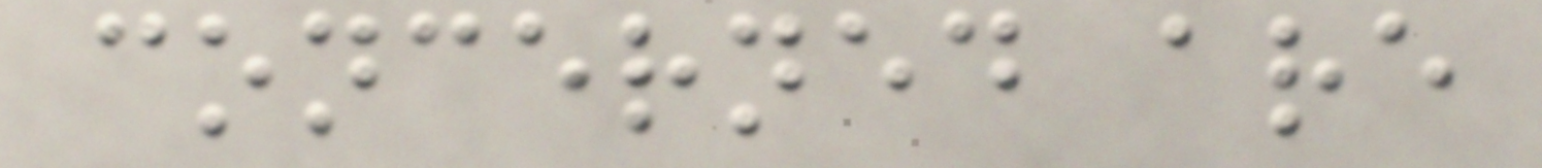concerned are
